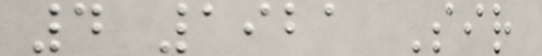4 1921 Sir
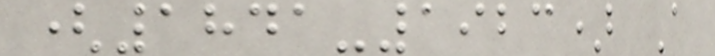(1841-1923) A
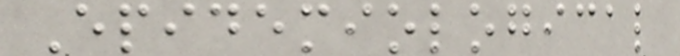Epidemiological
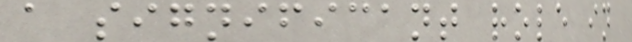a significant role in
